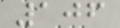106
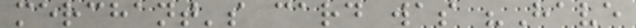merchant's card was "Have
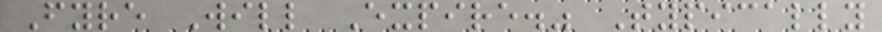Fyre Will Expire." Typically
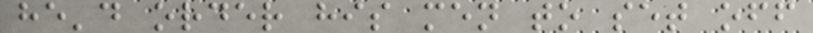he'd order his men to set off
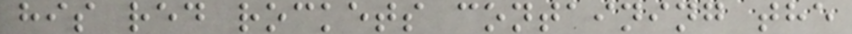his red rockets containing the
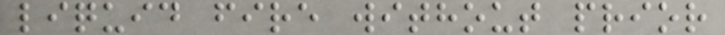liquid fire without prior
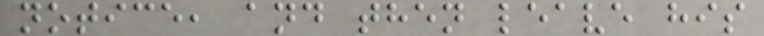notice, and then leave his
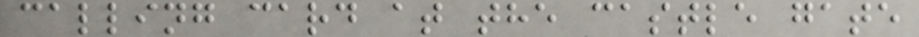calling card at the castle gate
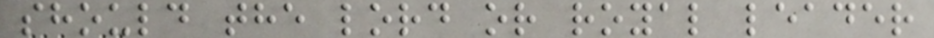should the lord or royal leader
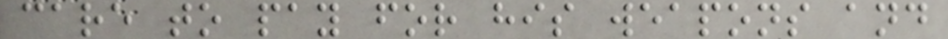care to pay for his weapons and
